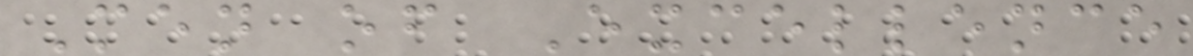Men of Excellence
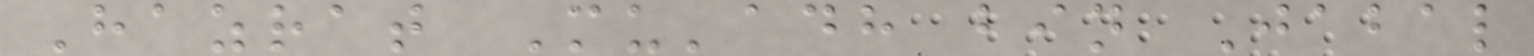Hazrat Mu'adh bin Jabal
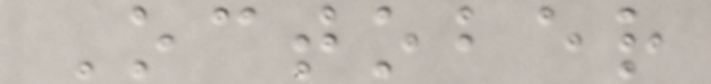October
